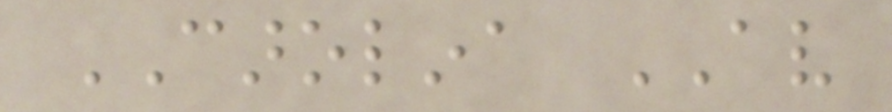CAROLINA AV
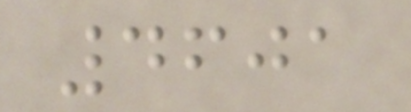4601
